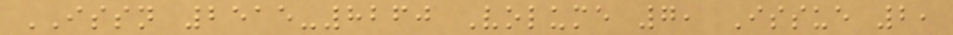ISSN 2515-8260 Volume 7, Issue 2,
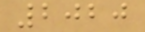2020
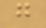g
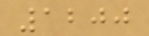1200
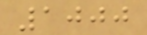1000
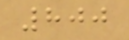800
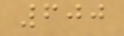600
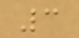3
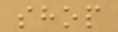shop
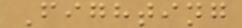Fighting
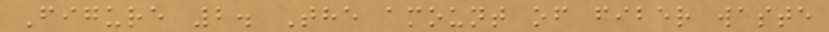Figure 2. The amount of fiber waste
